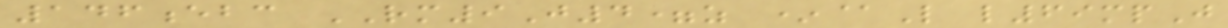146ebc RM9J4=z *@L l69mpJ
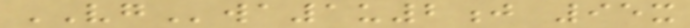VGwa1u2j 95x
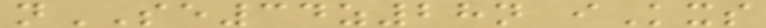nSE34z28n iKxs
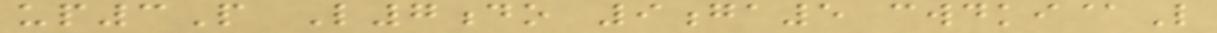up3P L7do 9ga5 cwdki@L
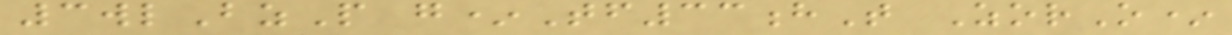3wlBzP g*Tf33hT ZorO*
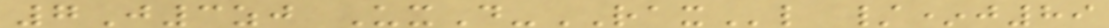7J3zj UxD-RAXl /*j89
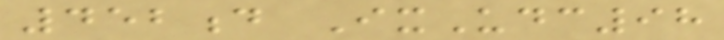452d IxUdc98
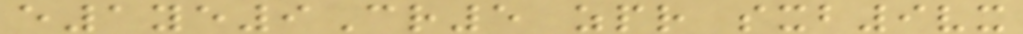e1ye9Cr5 zpr sxb9vx
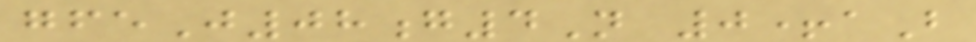gfeJ08g4N 0+aB
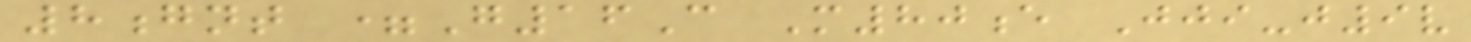8gnt =G16C M80e Jji-j9v
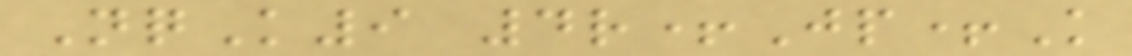NqK9 4r+Jp+K
